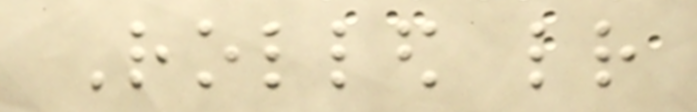Rolled letter
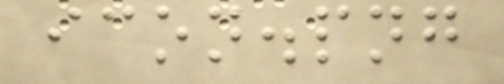icon.png
